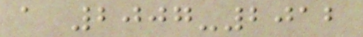a 2007-2012
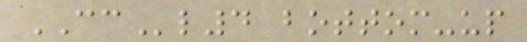CCl4 bottom-up
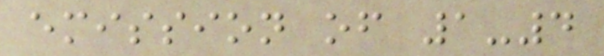emission of 1-4
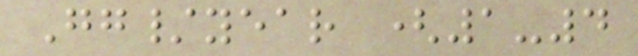Gg/year (1-4
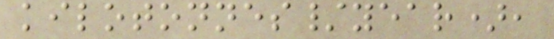kilotonnes/year),
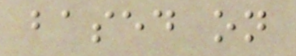based on
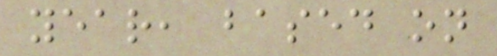year, based on
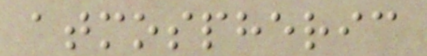atmospheric
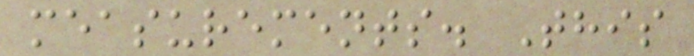measurements. This
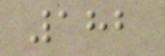182
